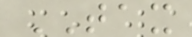TAX
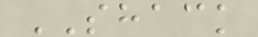SHACK
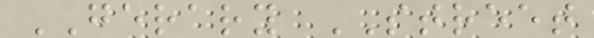GERARY STREET
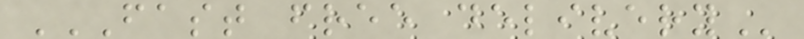FAST FREE DELIVERY
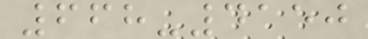668-4150
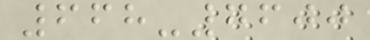668-7600
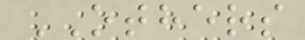OTHERS
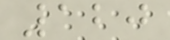120
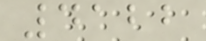4122
